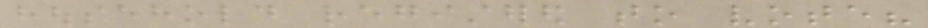household registered to vote?
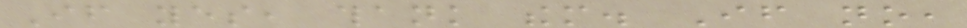If yes, thank them. If no,
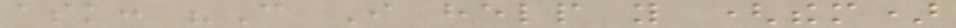ask: "Can I help you (them)
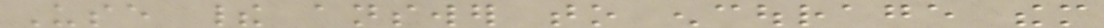Use their answer to encourage them
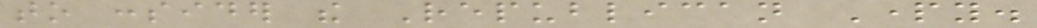to consider the Republican Party.
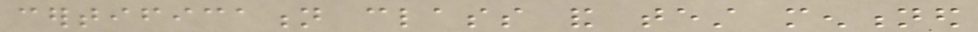certification class and test mentioned
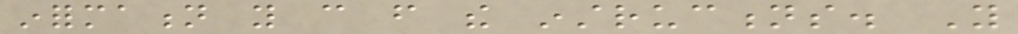information you can from the instructions. You
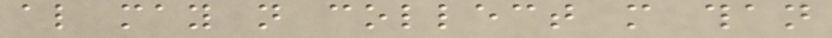also may not collect more than
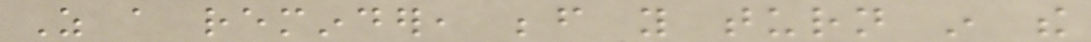As a reminder, before you turn in the
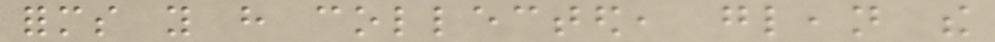forms you have collected, glean the
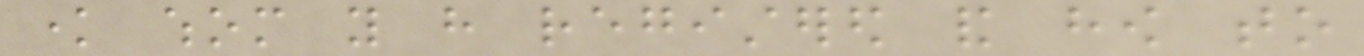know whom you have registered and how to
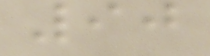90
